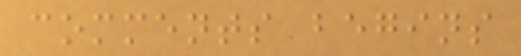comments begins
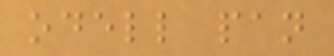odell pan
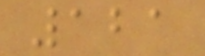121
